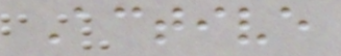Active
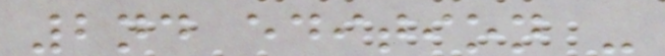2nd edition -
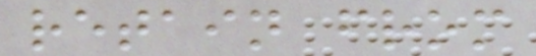retain from
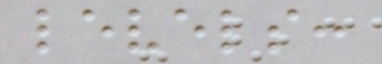levels:
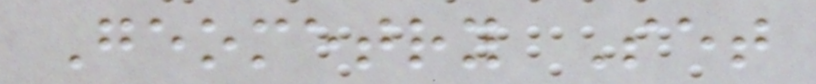Geometry Set
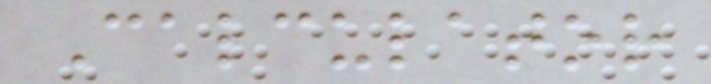Calculator
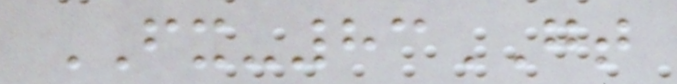FX-83GT
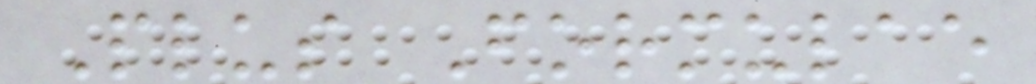Plus Formulae
